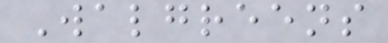Walgreens
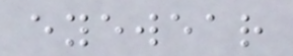eyewear
